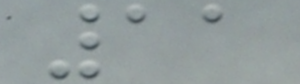11
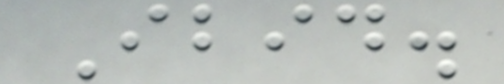Ibid.
